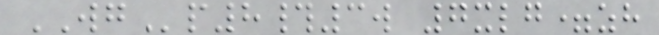WGp8#3w 7xlg=zh
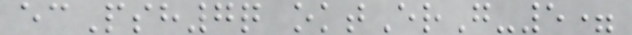ecPsh7q oktErG-5=
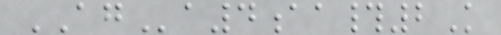AGa4aa#2K
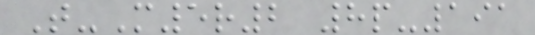T-M5r2 8p-191
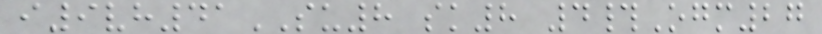i9vh41SU8 sk8 4#Ogm27
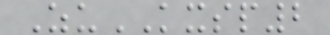ZuKXSP2
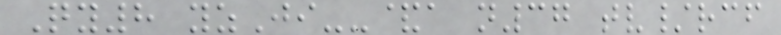Qy8 yzJi--&a n37 tv/rcf
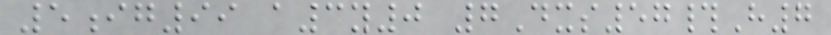5ig99 a3y0 7Dxs57#H7
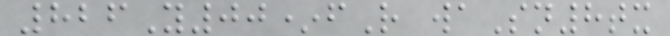826Y00*fR waSn8tx
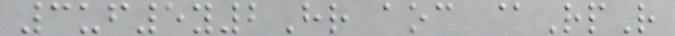3uf5y2Hr aoc @RpR
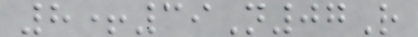8+39N07R
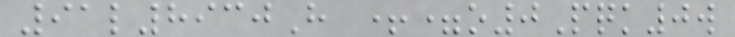91l8930H +=o0Pqk0w
